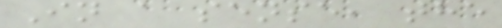In a sense, the
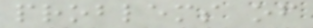problems of
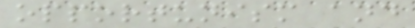opportunism and
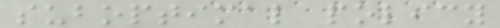suboptimal policy
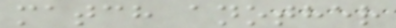match another
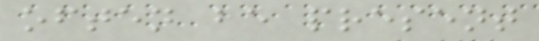often be present
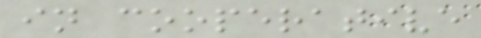in cooperative
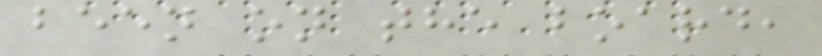been on the board,
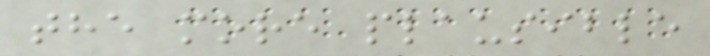the more plausible
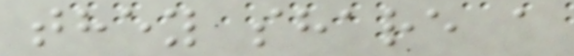they share a
